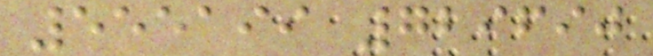555199 729690
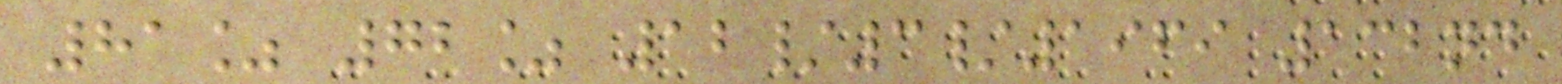81% 72% 12/3/1969 132nd
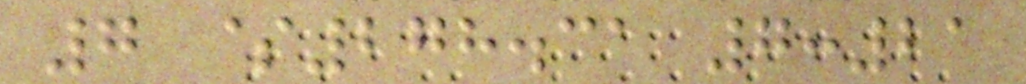7 $278.31 7:21
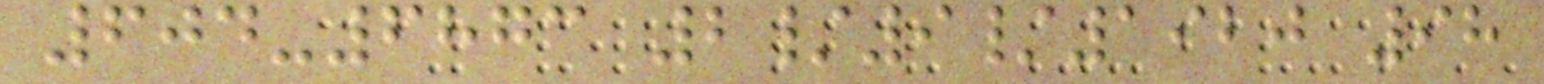604-6873 2/9/1920 98
